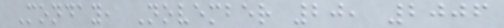Monday, November 20, 2006
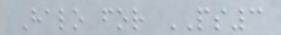Halo for PS3
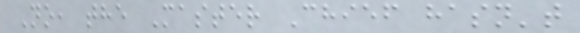No, the Master Chief hasn't
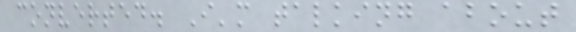converted. I'm talking about
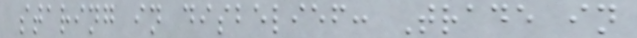staring in disbelief: Trade in
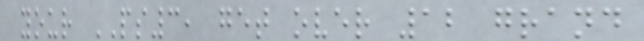your PS3, get over 12 grand
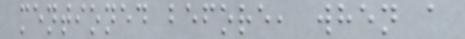mentioned before, when a
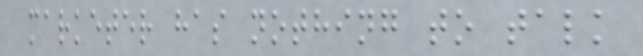marketer has nothing to talk
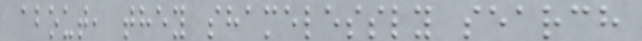about, they shamelessly search
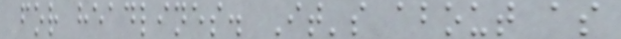for headlines. It's about as
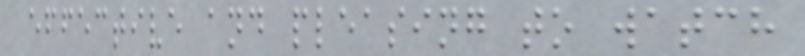effective and pleasing to watch
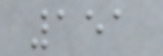151
